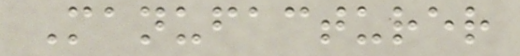Manufacturer
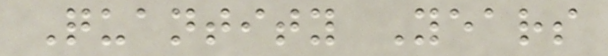Quantity Years
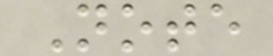Note
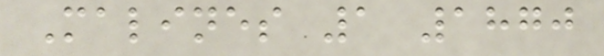Malines 1 1870
